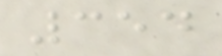354
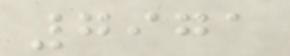7971
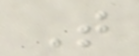T
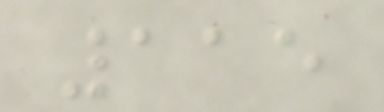115
